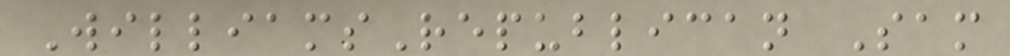WilliamsRepublican Sam
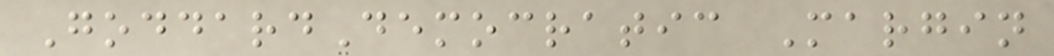GoddardDemocratic Margin
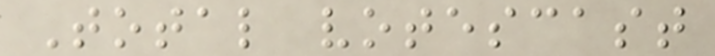Total votescast
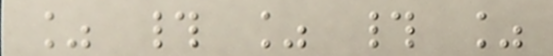% # % # %
